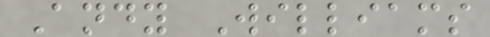Andy Williams
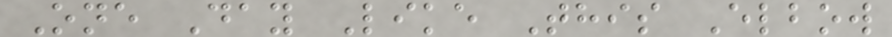One Day Like This Elbow
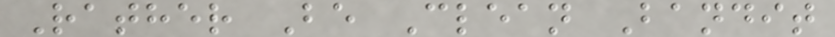Rather Be Clean Bandit
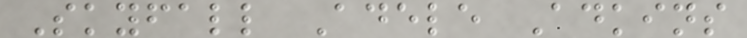Skyfall Adele Adkins
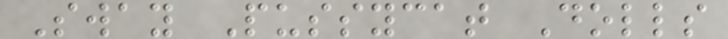Sway Pussycat Dolls
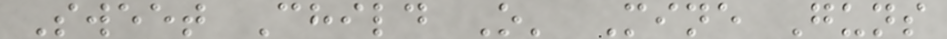Sweet Child O' Mine Guns
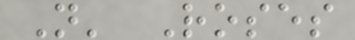N' Roses
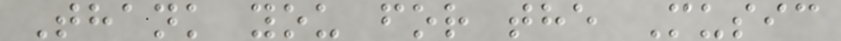Thank you for the Music
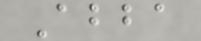Abba
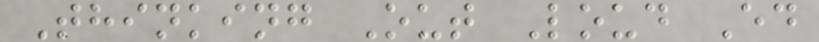Thinking Out Loud Ed
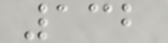132
